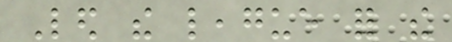Led the league for the
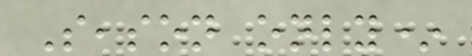Season only*
